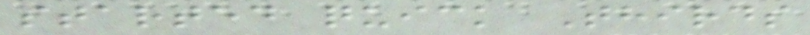started quick Thirds
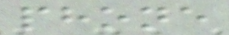phone
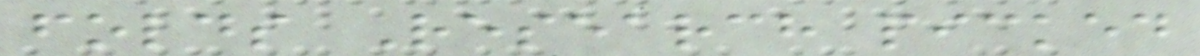folds Research picked
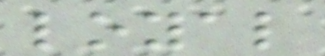loyal
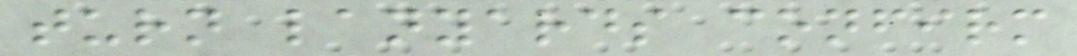turn lanyards confirm
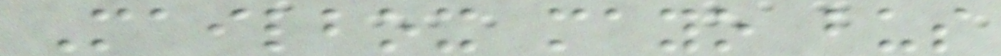Mailbox mayo bus
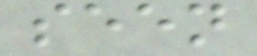seen
